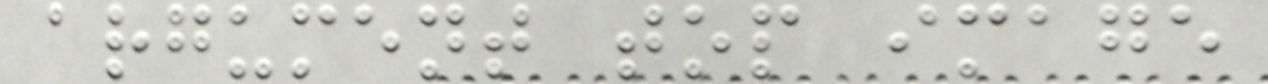argument top image
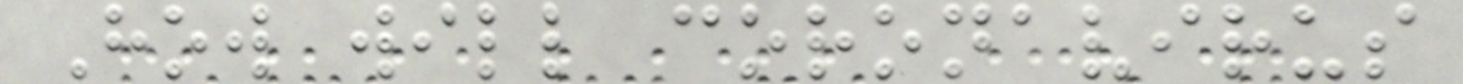How will coronavirus
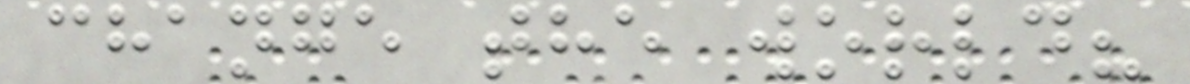change the world?
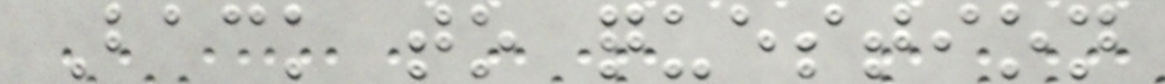Back to question
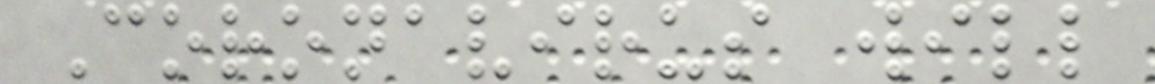Coronavirus will
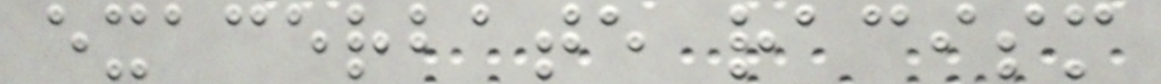exacerbate racism
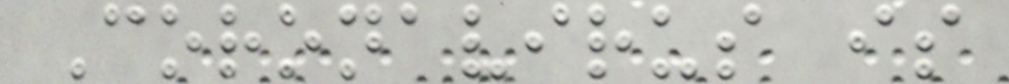Coronavirus is
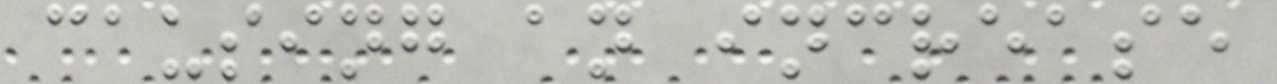causing an increase
